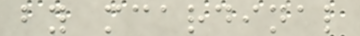by mcardinal
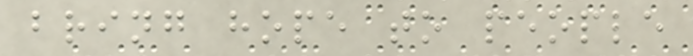bring hope to people
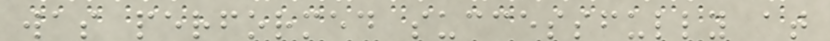was performed successfully at
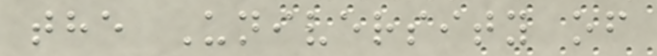the University of
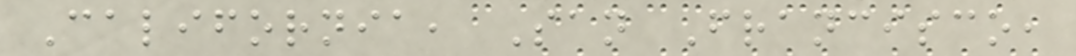California, San Francisco,
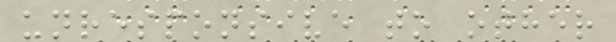unresponsive to other
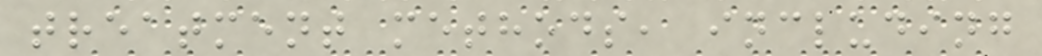treatment methods, including
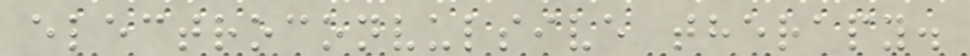electroconvulsive therapy.
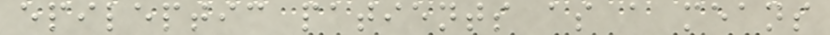epileptic patients as a means
